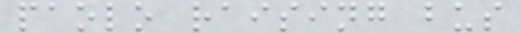paolo raising bus
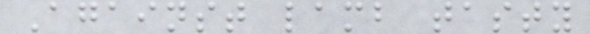Against lamb tasty
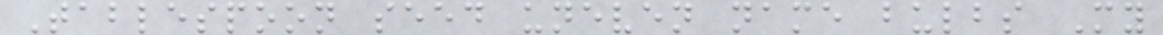Tablespoon seed uneven name bulbs My
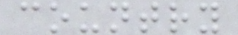country
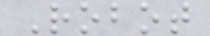Robot
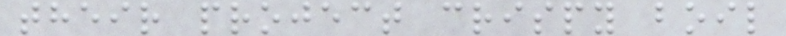their project crispy boil
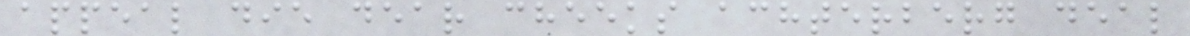appeal die dear cheeks achterberg deal
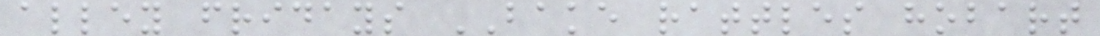alley fridays BAKE rattles hobart
